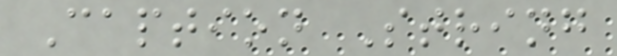Caption String
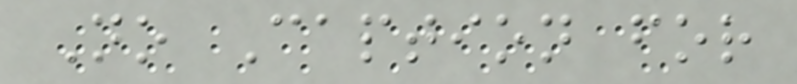No Caption for
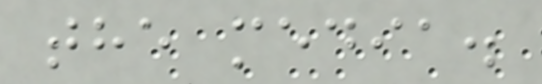the media.
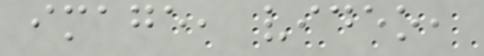image, video,
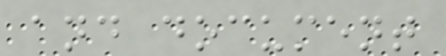and document
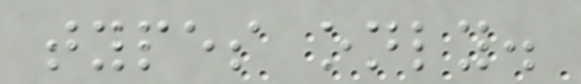types only.
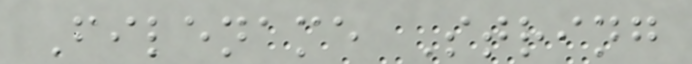Filename String
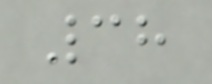38
